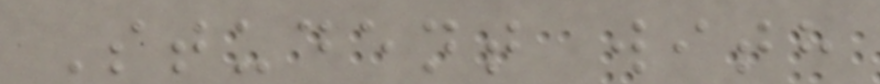Student with
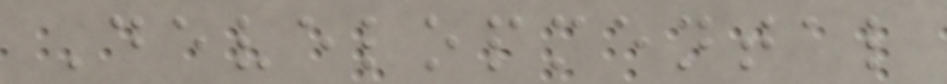Developmental
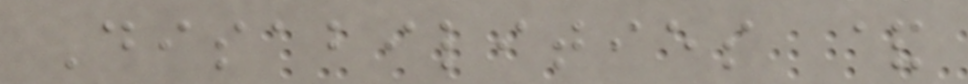Disabilities &
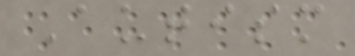Autism
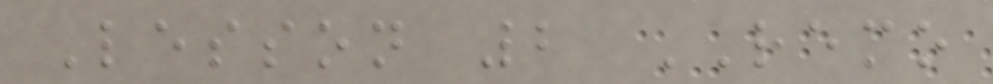Lesson 2 REMO
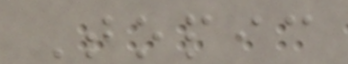Topic
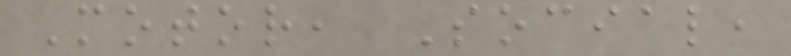Motor, Social,
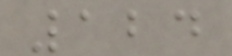124
